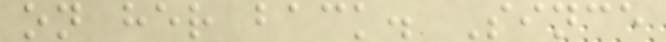on her back. Since
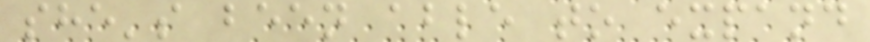she's been able to expand
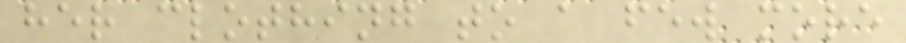her clothing to a few more
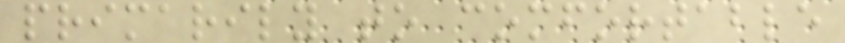primarily to comfortable
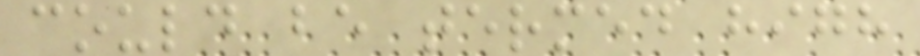could be termed high
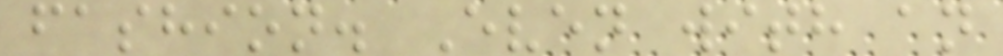fashion. Even with an
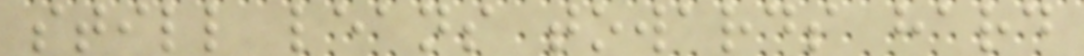still leans towards hard
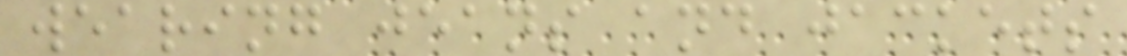wearing jeans and jackets
